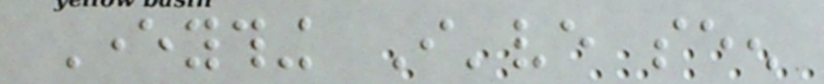Everything I've seen
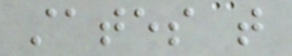states that
